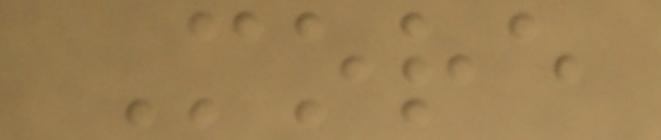More
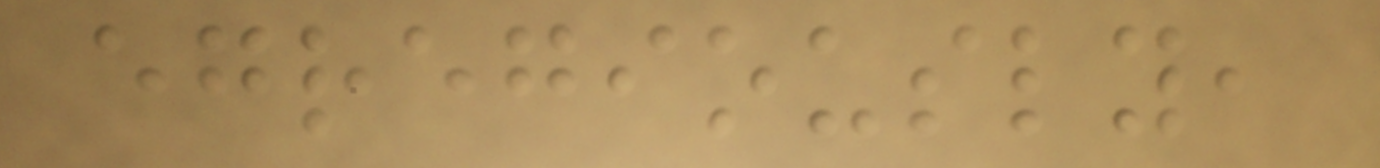egregiously,
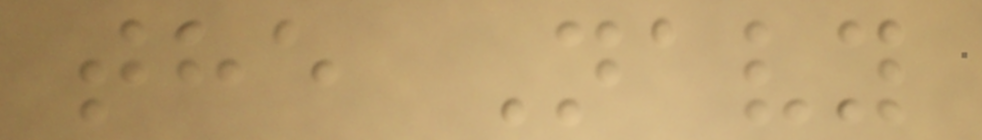the Navy
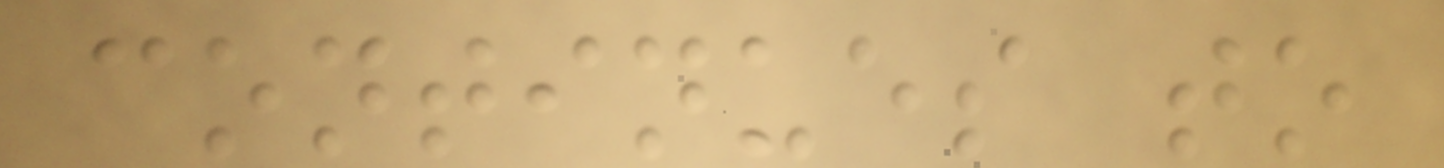continues to
